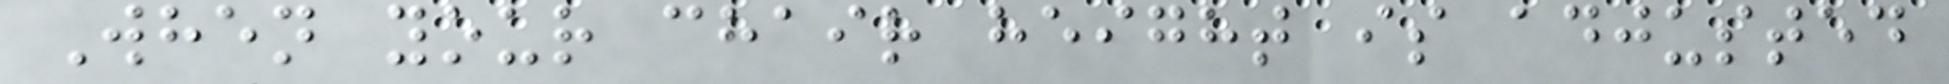When your chair height is adjusted
